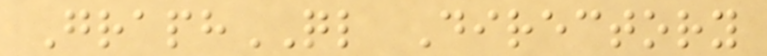GraphQL Directory
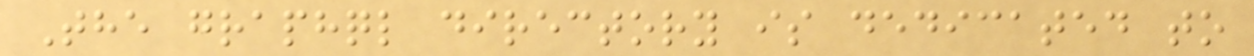The graphql directory is dedicated to
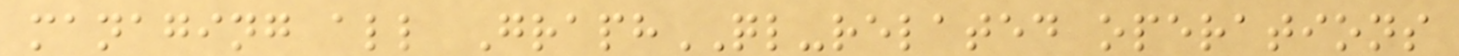managing all GraphQL-related operations
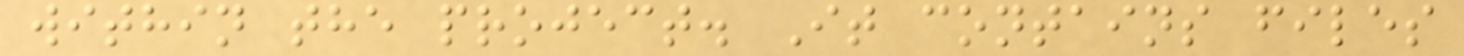within the project. It contains files
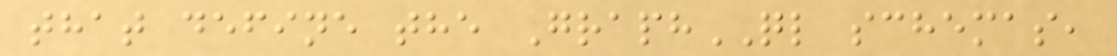that define the GraphQL schemas,
